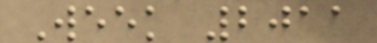Week 2011
